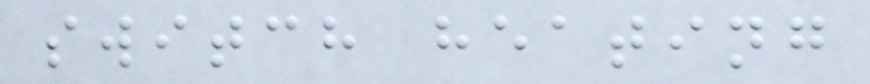switch heating
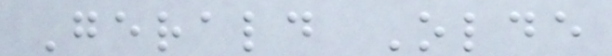Gerald Olde
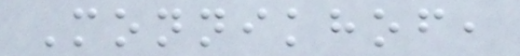Monnikhof,
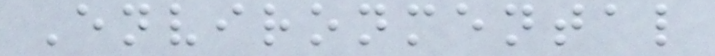Environmental
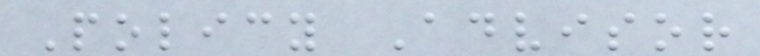Policy Advisor
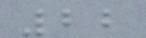22
